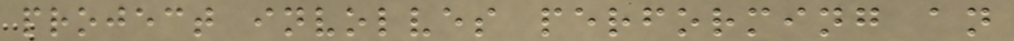project involves performing an
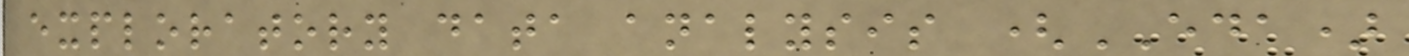exploratory data analysis (EDA)
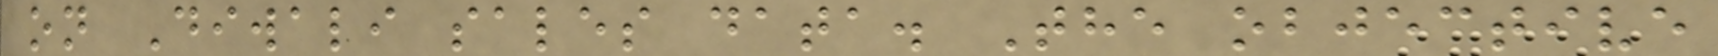on Diwali sales data. The objective
